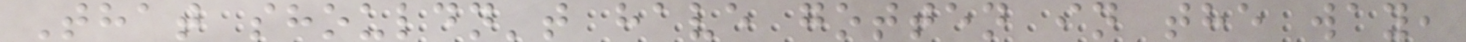That shouldn't have gotten in the way,
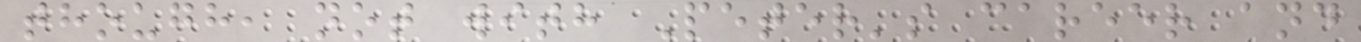though, not with Peter's career and
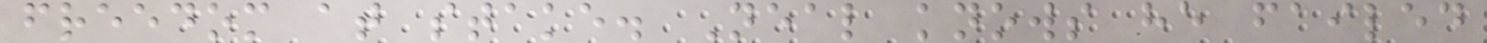freedom at stake. Neal knows he failed
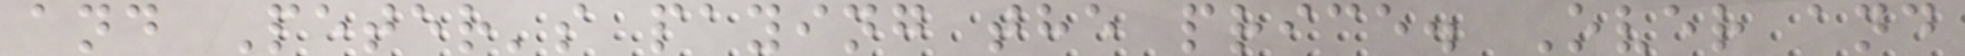and Peter's paying the price. Over and
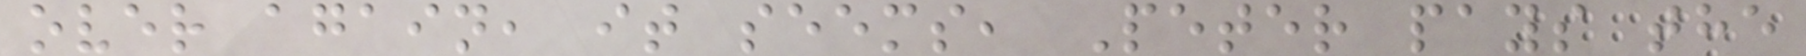over again, it seems, Peter pays the
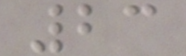23
